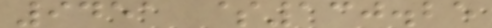9451 $130.25
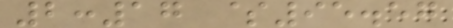2:17 $95.57
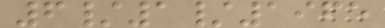6/1/1965
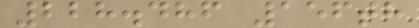228.486 156th
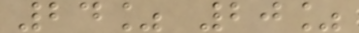24% 20%
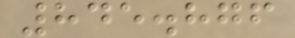845.876
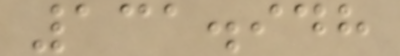131.948
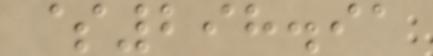$298.91
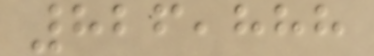826,888
